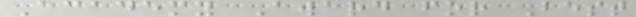Academy Award for Best
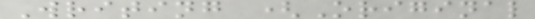Writing (Original
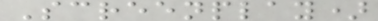Screenplay)
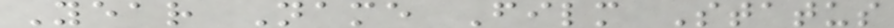Year Name Film Status
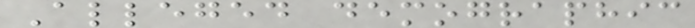Alleged demographic
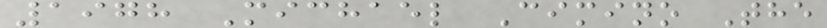1978 Michael Cimino The
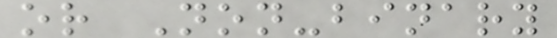or Non-binary
